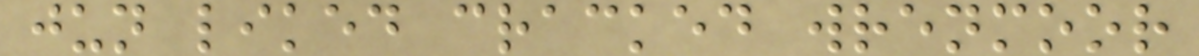jun liked cracked wrenmoor
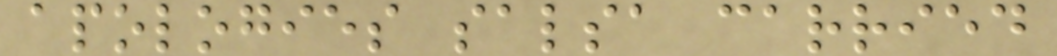apologies salsa carried
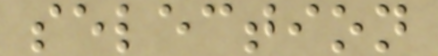selection
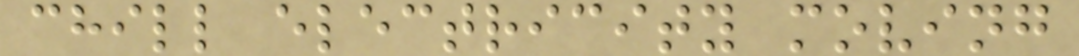chill electricity moving
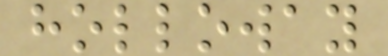holloway
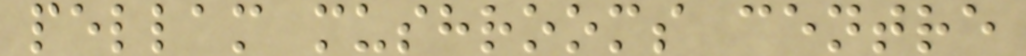pellam mushrooms centre
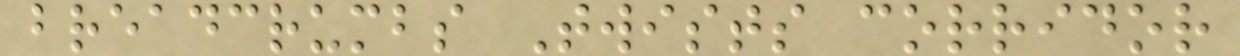breadcrumbs Twists corridor
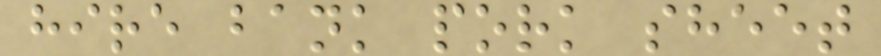hire bank pork sheet
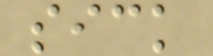sick
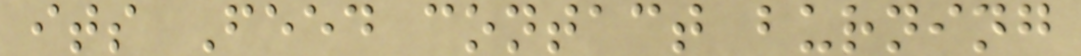its Feed contact burning
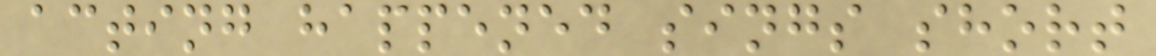acting happened sings short
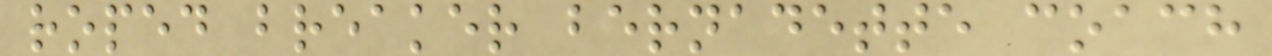roped breaker bernadette coach
